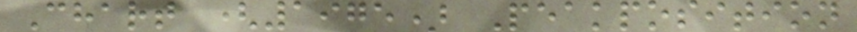Chart (1975) Peakposition
